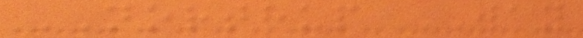NORTHUP WAY
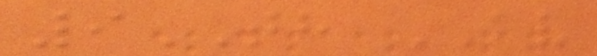9TH AV
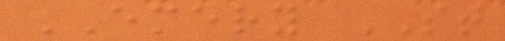EMERY ST
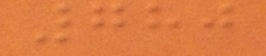780
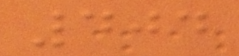404
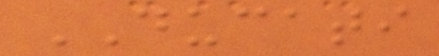DUCATI
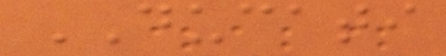DUCATI
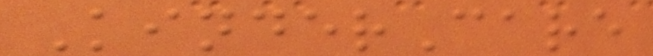KinderCare
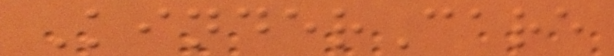KinderCare
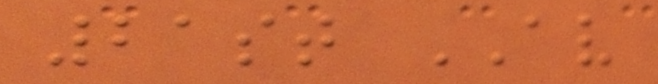21st AV
